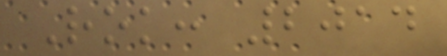Rok: 2014
